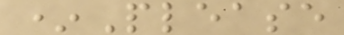*Please
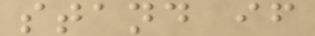stand if
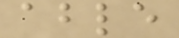able
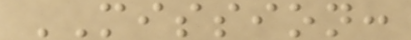MISSION:
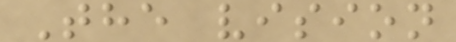The vision
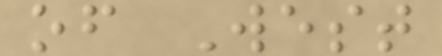of West
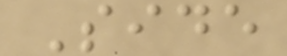Side
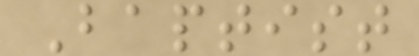Baptist
